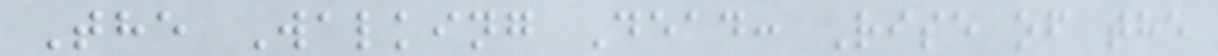The Walking Dead: Rise of the
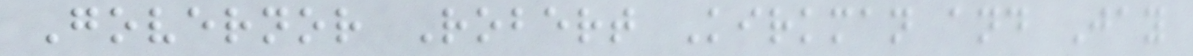Governor Robert Kirkman and Jay
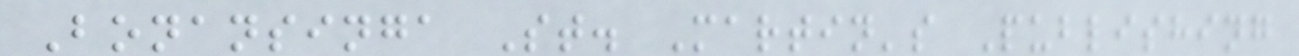Bonansinga St. Martin's Publishing
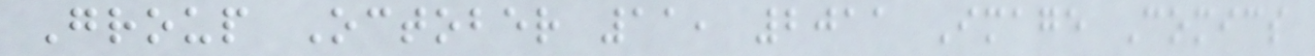Group October 11, 2011 Image Comics
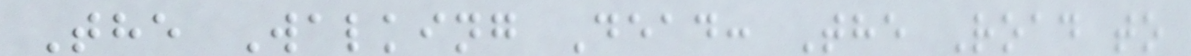The Walking Dead: The Road to
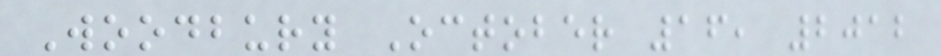Woodbury October 16, 2012
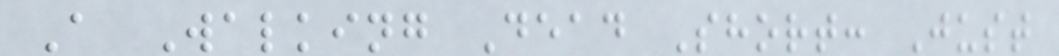A Walking Dead Short: Just
